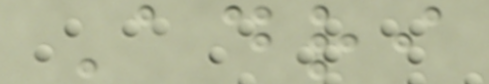Adri
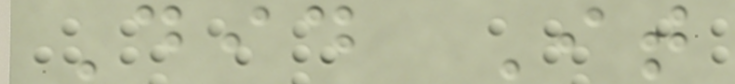Did It
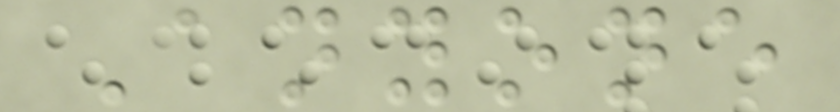Anyone
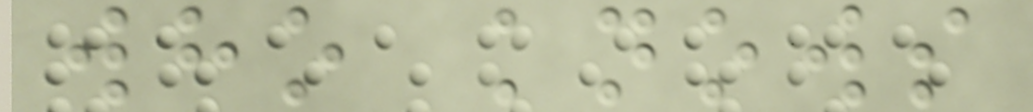who knows
